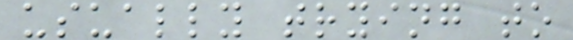usually trying to
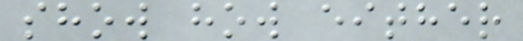show how either
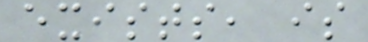exists, is
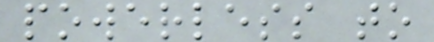powerless to
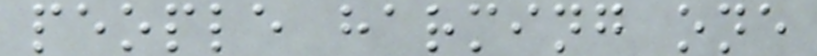people harming one
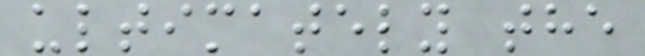ultimately the
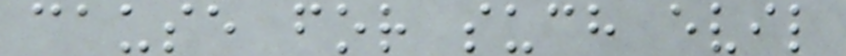cause for such evil
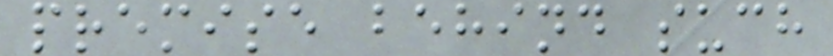premise behind such
